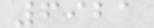6921
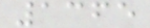1365
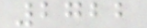2722
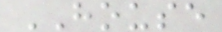HOUSE
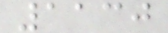1130
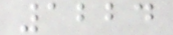1224
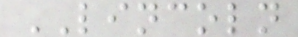LINCOLN
